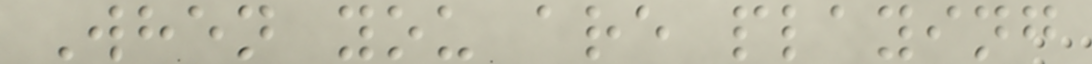When you are playing
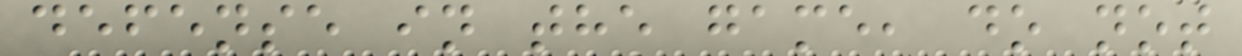defense in the game, do not
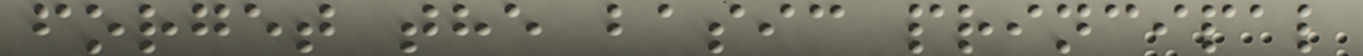forget the basic principal
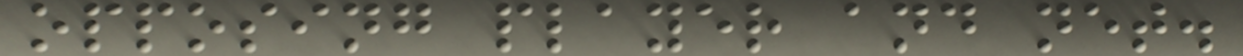opposing player and net.
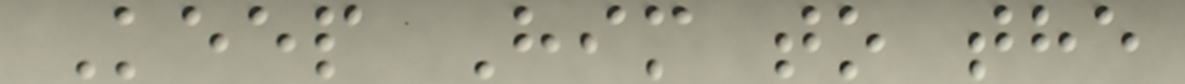Keep Him to the
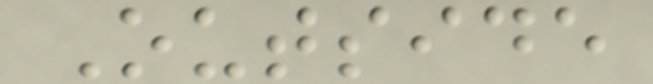Outside
